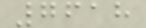7618
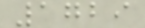1729
